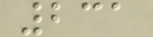231
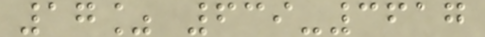17% 639-3617
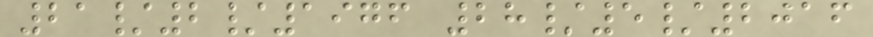21/2/1976 28/5/2016
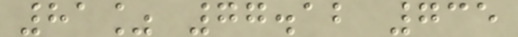81% 77.12 735
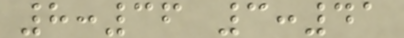8:36 3:41
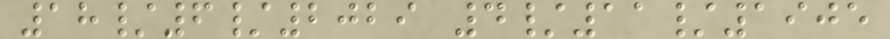18/6/2029 4/11/1905
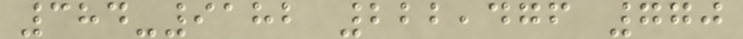384-9182 222,476 770
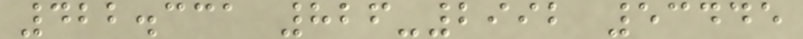422.331 826-2992 53445
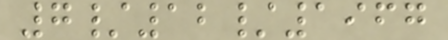7/12/1967
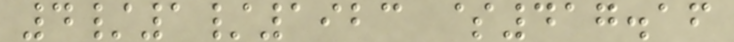4/1/1923 $417.16
